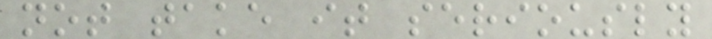not take it seriously
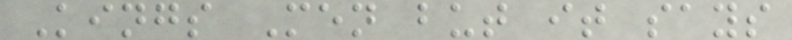Kings Men but it says
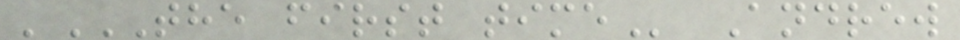'THE FIRST TIME Andrew
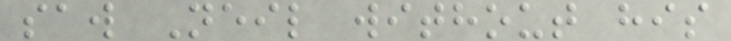saw Neil without his
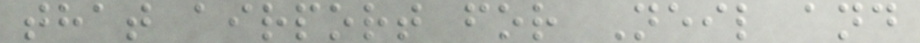that airport for Neil and
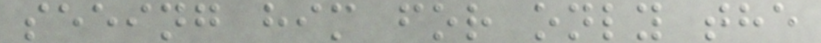seeing him for only the
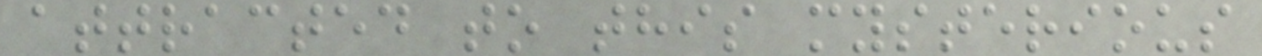attracted to this mysterious
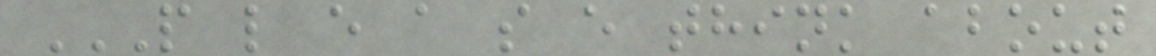P L E A S E THINK ABOUT
